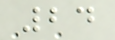24
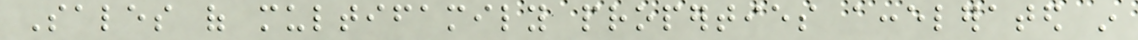Sales of multifamily properties accelerated in
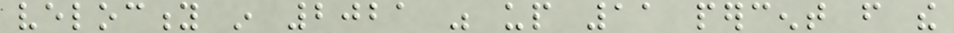velocity in 2021 was up 11 percent from the
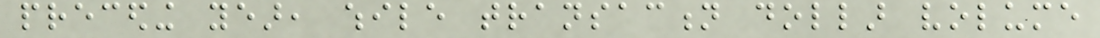preceding year, while transaction dollar volume
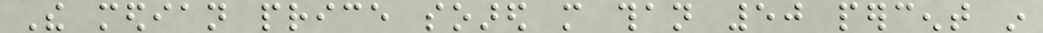The median price soared more than 50 percent in
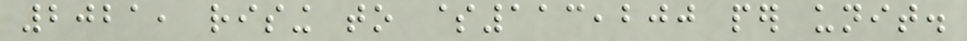2021, rising to $113,200 per unit.
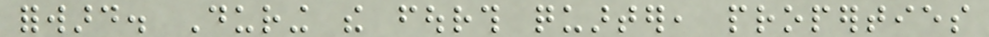forward. During the fourth quarter, properties
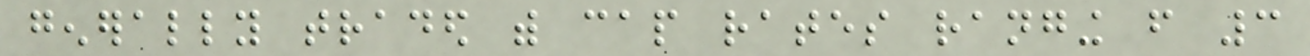generally traded with cap rates ranging from 3
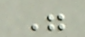"
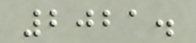2021.
